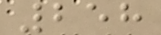258
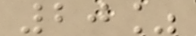20%
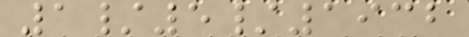1/5/1932
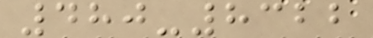480-8322
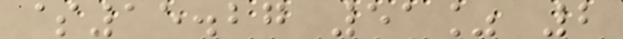$15.27 51% 2
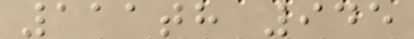111th 945
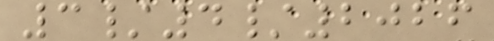3/4/2026
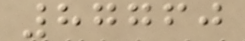87760
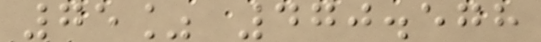75% 470.578
